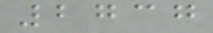2737
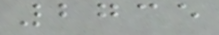2735
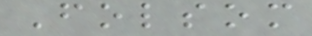Folsom
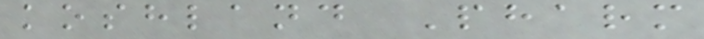koshland Pharm
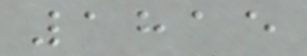1815
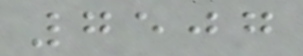7507
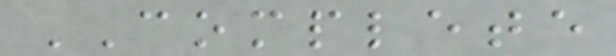COMPLETE
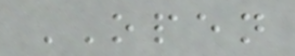OPEN
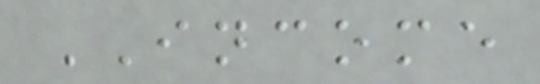INCOME
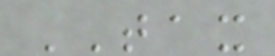TAX
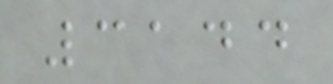3144
